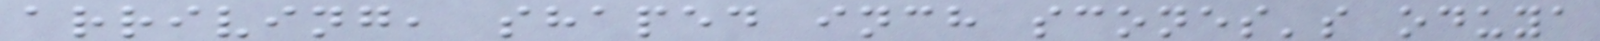arriving, shaped inch scones's oduya
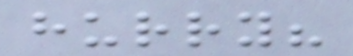hurry?
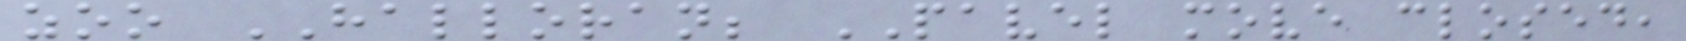zoo HALLORAN; PAVEL move closed,
